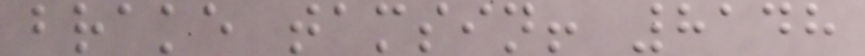brake tamsin! 8148
